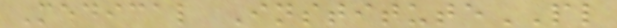Medical InstitutePL
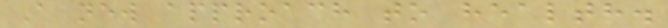A new approach to health.
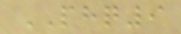PHQ9
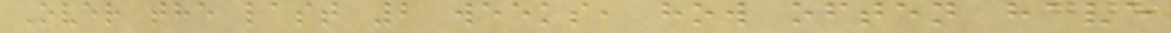Over the last 2 weeks, how often have
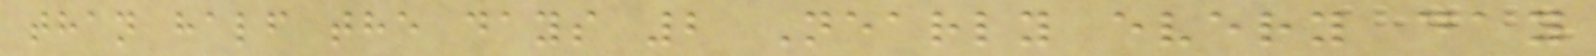than half the days 2 Nearly every day
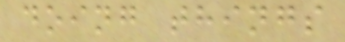doing things
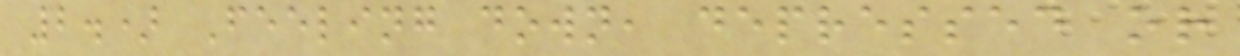2.) Feeling down, depressed or
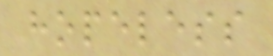hopeless
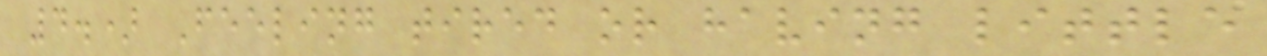4.) Feeling tired or having little
